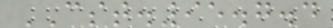CST.95.7.4
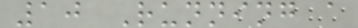10 Running a
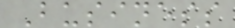Business
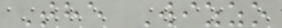The Wizzo
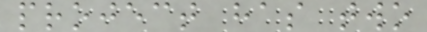project has two
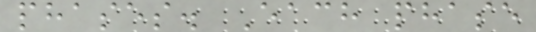phases. Each phase
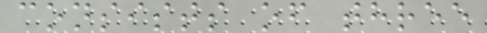consists of three
